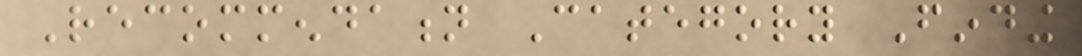Recommendation Category Finding
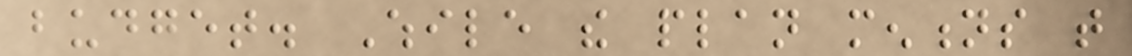budget. While the plan mentions that
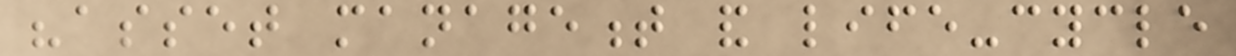"asset management and life-cycle
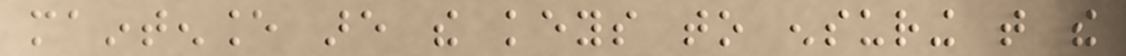maintenance are the keys to ensuring that the
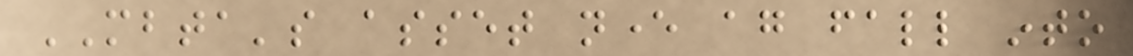MBTA's asset never again fall into
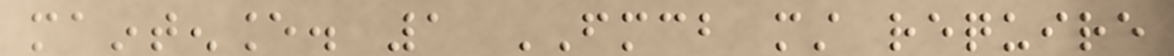maintenance. 1 FMCB must require
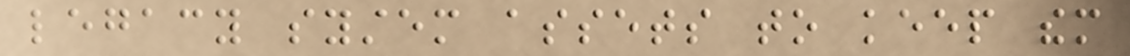legacy system assets to keep them
